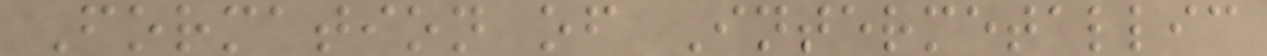Formation of Intermetallic
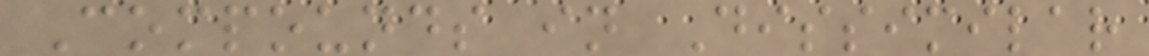Compounds in Dissimilar
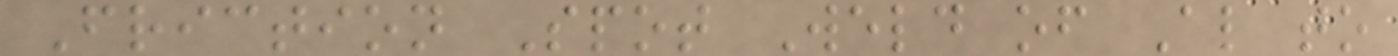Friction Spot Weld of Al to
